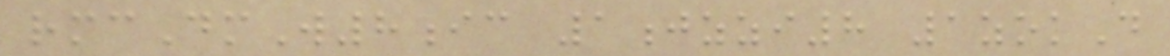rmcDmW8ic 1jzzi8 1zokD
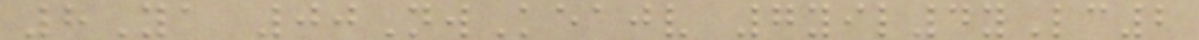8Ya 00NwKeajv 7yil4yLc2
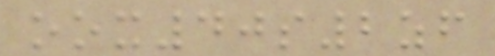oox40s2zf
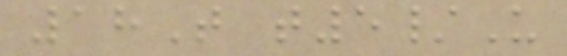18T t5/U
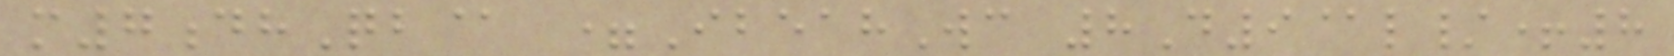m7dhQb@ =IbeahWc 8D9@l/+8
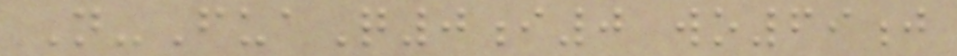N-FuaQ0i0 wo69j
